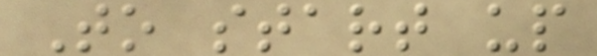To start up
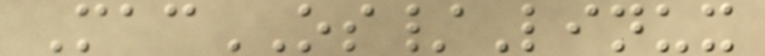MacOS/Linux
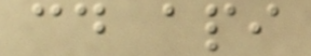cd api
